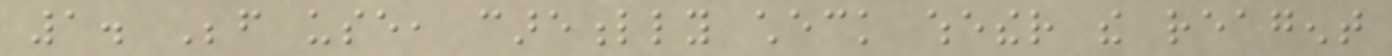1. Before use, carefully check whether the reagent
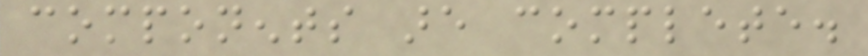components are complete.
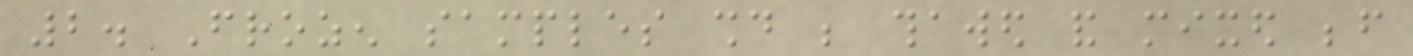2. Frozen samples should be thawed and mixed before
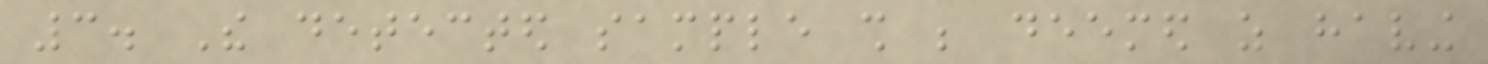3. The detected sample shall be deemed as having
